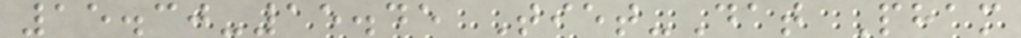15.30-15.45 Tiet-Dat Pham
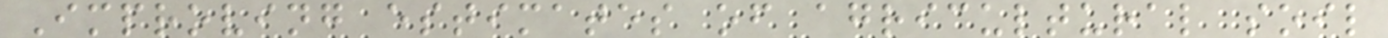Improving estimates of agricultural soil
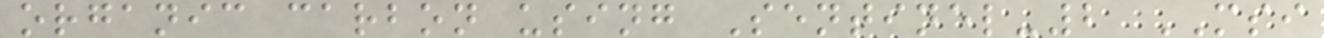organic carbon using Sentinel-2 MSI
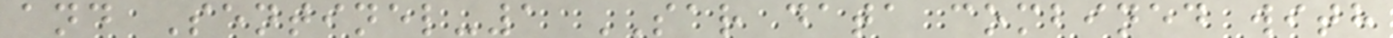and Sentinel-1 SAR data combined with
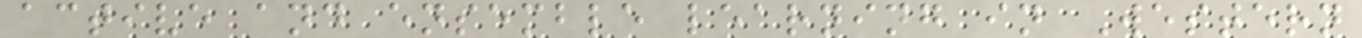active and ensemble learning in Western
